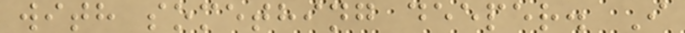with something deeper. I
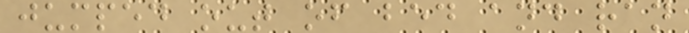jumped out of bed and ran
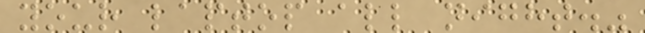your laptop all night."
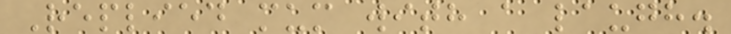Replied mum with a laugh.
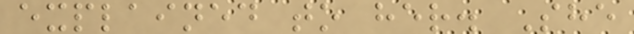explained to her. She
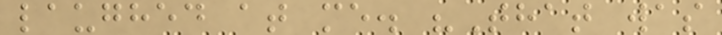laughed at me. "That was
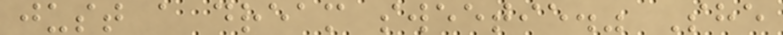just a dream sweetie." She
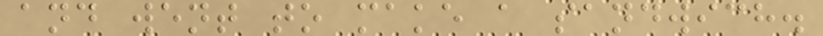and went to make a sandwich.
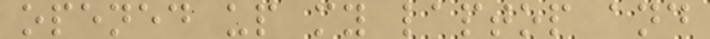opened up my laptop and
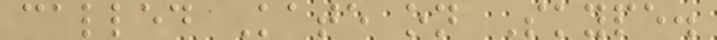called Kate on Skype.
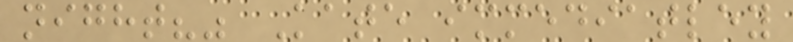night?" Kate immediatley
